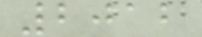2012
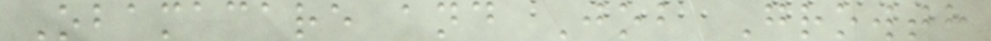Obamacare and Job Growth
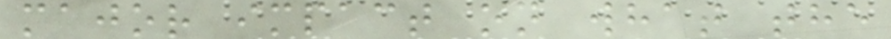major impact on what the
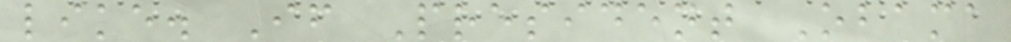like. If President Obama
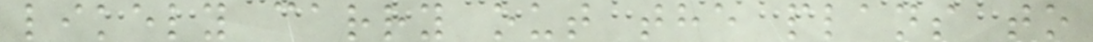likely carry out the plans to
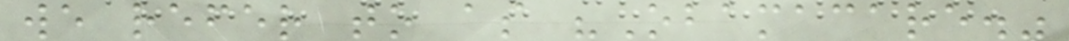we refer to as "Obamacare."
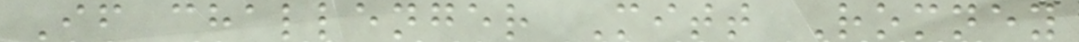If challenger Mitt Romney
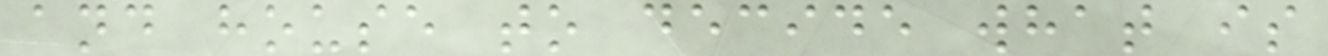and house to decide what is
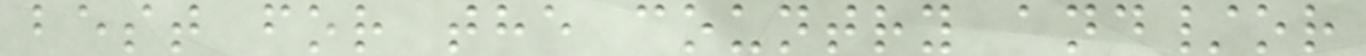best for the country and/or
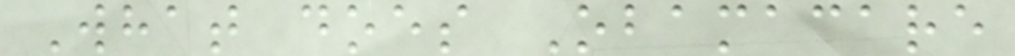What does Obamacare
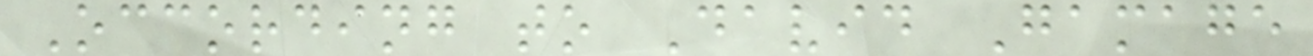Occording to David Gamage
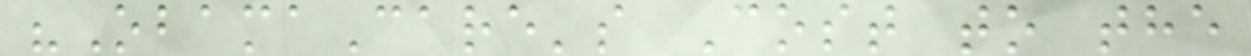"ObamaCare's Cost to the
